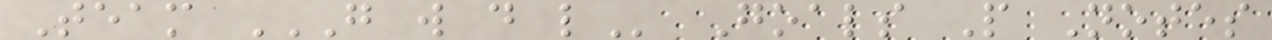Team G W D L Goals P Notes
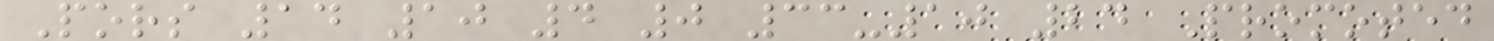Pors 14 10 4 0 33-10 24 Promoted
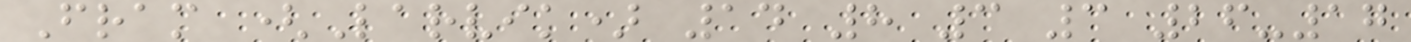Fram (Larvik) 14 8 3 3 26-17
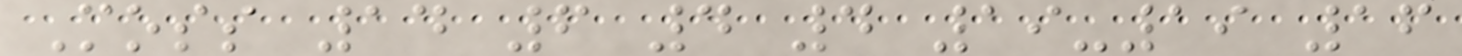Moss 14 6 4 4 19-19 16
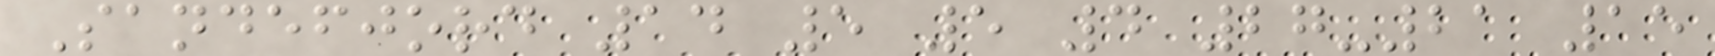Sandefjord 14 5 5 4 27-21 15
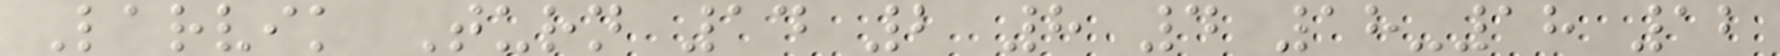Larvik Turn 14 2 8 4 18-18 12
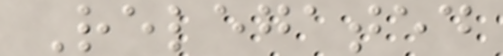Relegated
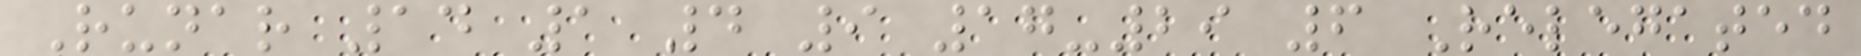Runar 14 1 4 9 17-29 6 Relegated
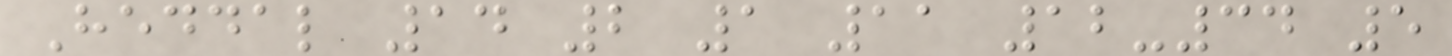Heddal 14 2 1 11 12-34 5
